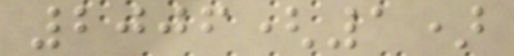2006(1)
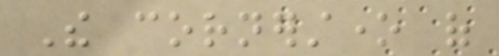The cornerstone of
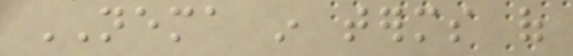NEMA in terms of
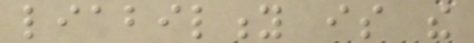liability is the
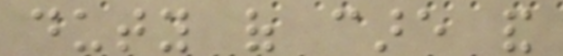duty of care and
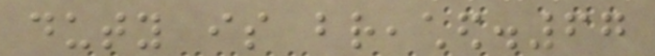duty is breached.67
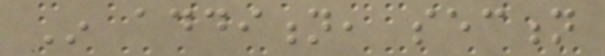In addition, section
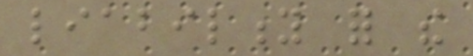liability for the
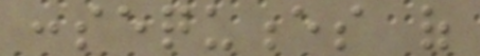consequences of
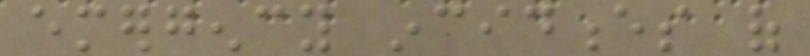emergency incidences of
